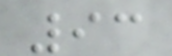93
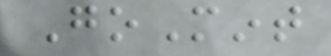GoMint
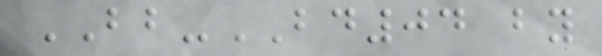BB-BD04 by
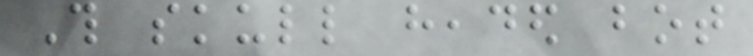This skull headed bot
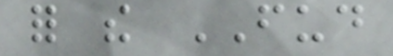for the FUD
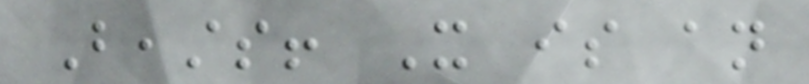Beasts! It is an
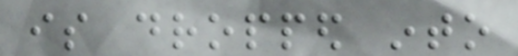is dropped into
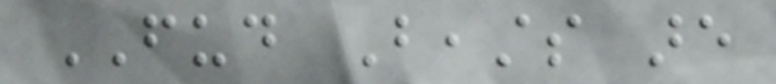FUD Beasts are
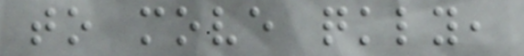to move quickly,
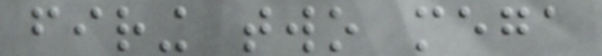firing two mega
